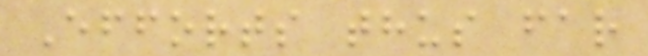Efforts thus far
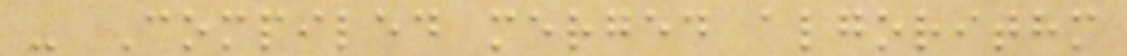- Compiled merged algorithm
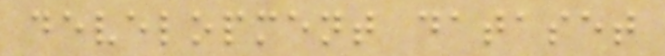development dataset
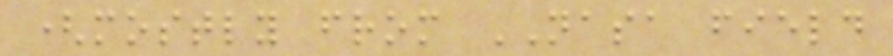(mostly from NASA field
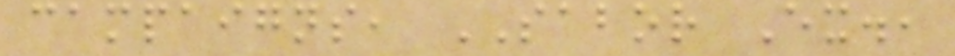campaigns, SABOR Ex.,
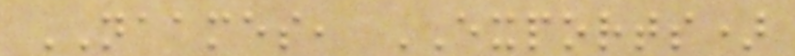NAAMES, EXPORTS)
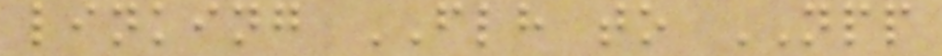linking FLH to NPP
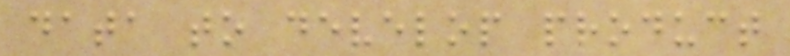data to develop product
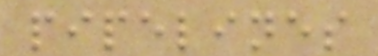pipelines
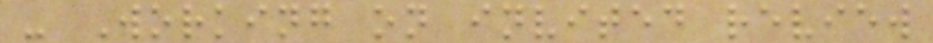- Working on invited review
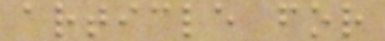article for
